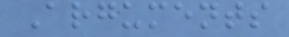Arguments
